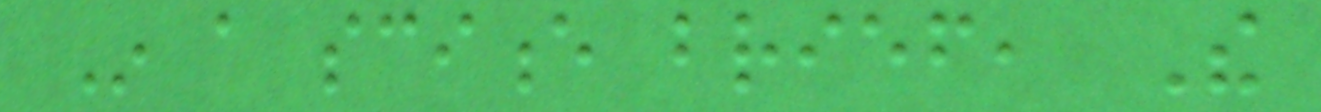In a science brief, The
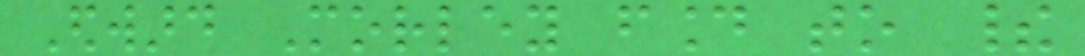Edward Morley found to their
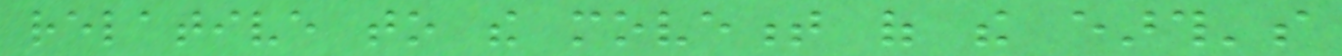relative to the movement of the earth's
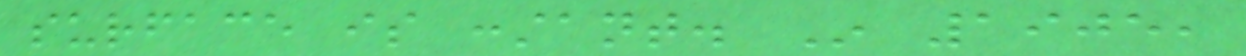surface is constant. In 1905,
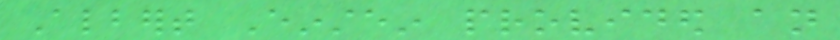Albert Einstein provided an
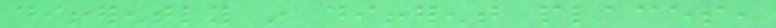differently in different places,
